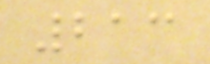213
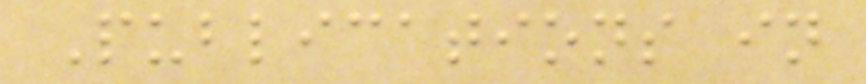Publications in
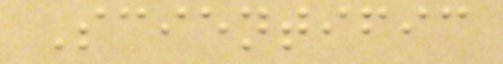Scientific
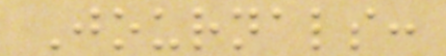Journals:
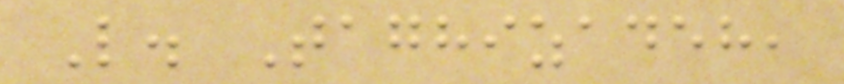L. Taghizadeh,
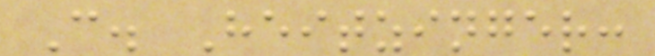C. Heitzinger:
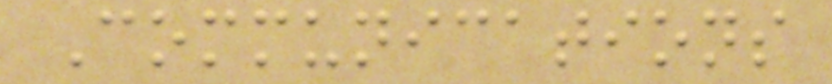Communications
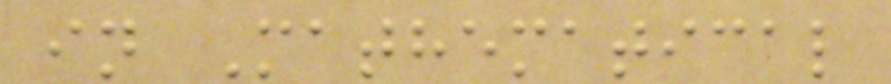in Mathematical
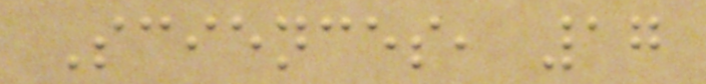Sciences, 17
